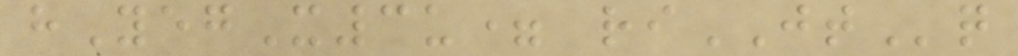hYegX3u= riJTq
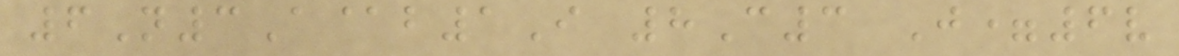6N3A@b1I 8C3 J=6v
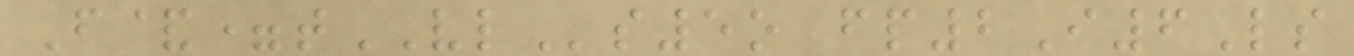F&=tVLs5o fp2I6Ls
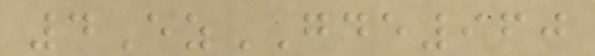4EzGDE960
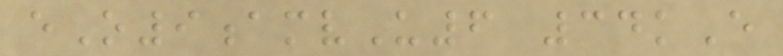eO9amvU6 34kE
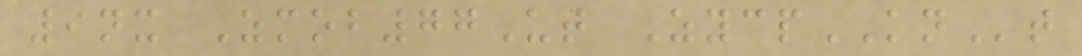9nx Zmob77Ut ZycpKNt
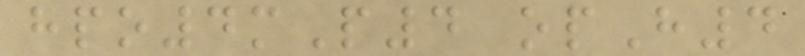hpo4mP4 opH4
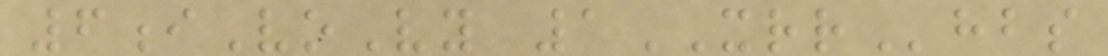6iVoVy 1XRRhbs
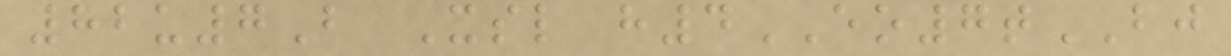82u7B Xsl h4EO7tBJ
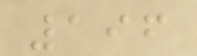196
